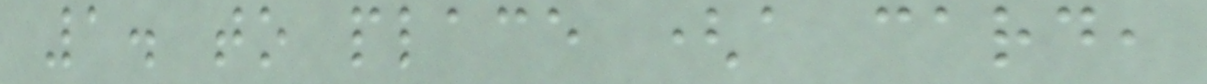1. to place (a card,
